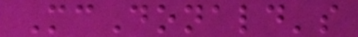McDonald's
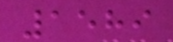1589
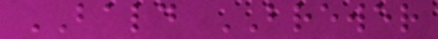BALD BREWER
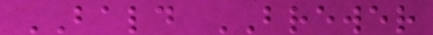BALD BREWER
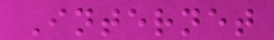Internet
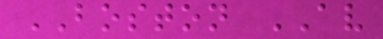BOSTON AV
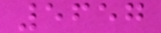5657
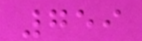759
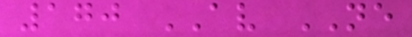170 AV NE
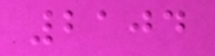2104
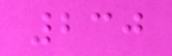230
